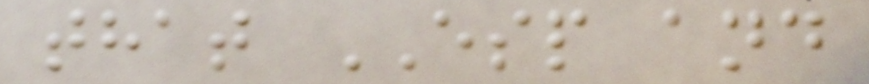that ESP and
